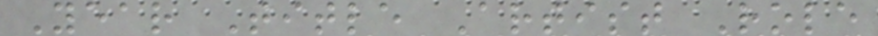Year Title Artist Role
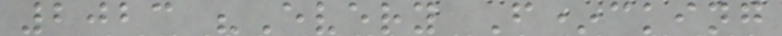2023 "Every F*cking
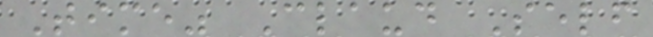Time" Claud Self
